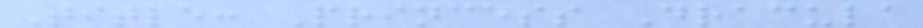Title: Princess Dracula
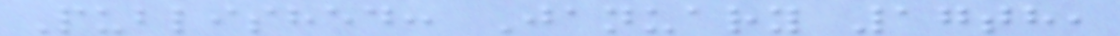Published: January 17th,
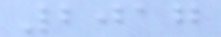2017
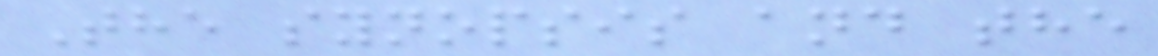The synopsis and the
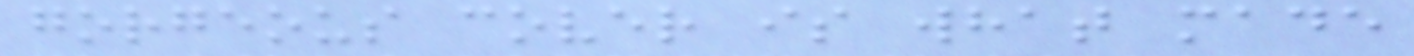gorgeous cover is what made
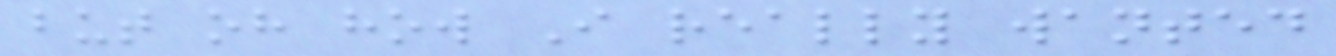but oh how I really wanted
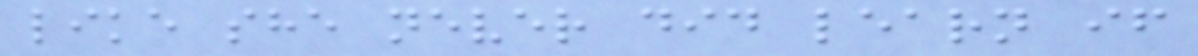like she never did learn if
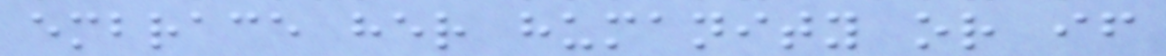embrace her humanity or if
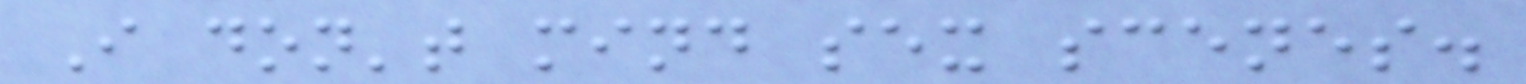I don't mind sex scenes.
